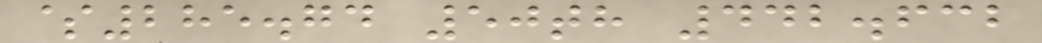$285.74 50th 442.632
